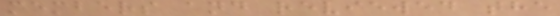members and reviewed the
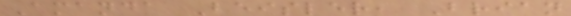Amanda Beisler, Brian
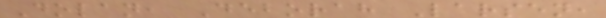Dolan, Deborah Larsen,
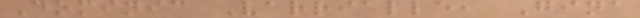Dominic Varrialle, Gina
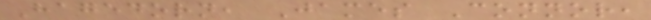Hagedorn, James Connor,
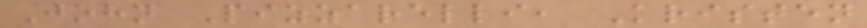John Pizzarelli, Kristen
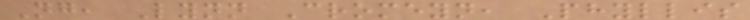Ng, Lynn Cromeyn, Phyllis
